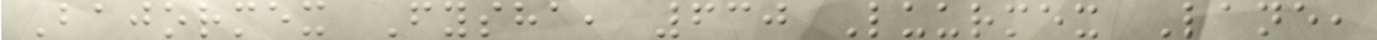Bajormex Fysha, 630 Luurmex Lane,
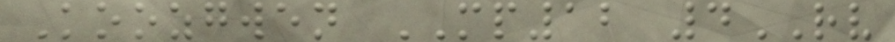Koozgwen MP12 4RV
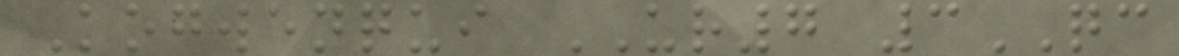Kogwenqui UR7 3QC
